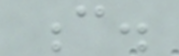c.
